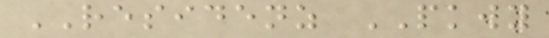RESIDENZ PKWY
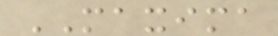MAXIMA
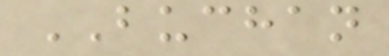BUCHAN
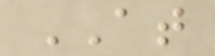AT
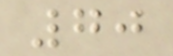70
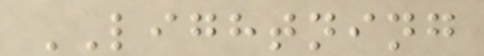LIGHTNING
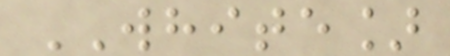WHITE]
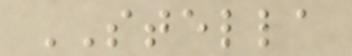STELLA
